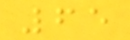65
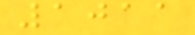1011
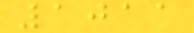1011
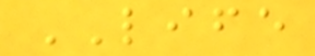LIFE
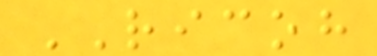RICOH
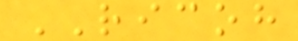RICOH
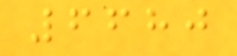6680
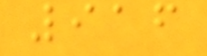916
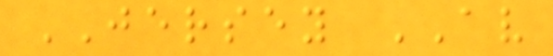JERSEY AV
